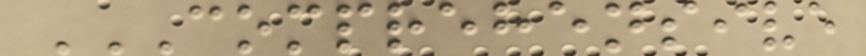COMPREHENSIVE
